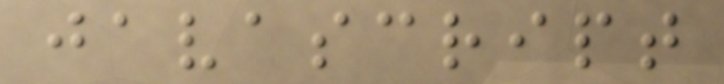javascript
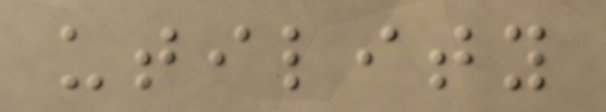utility
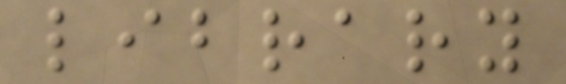library
